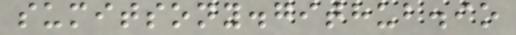sumitsony.github.io
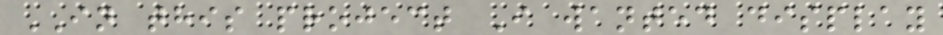IN this project I wanted display
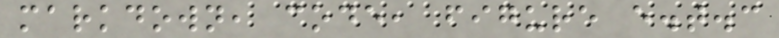markdown, code, figure e.t.c
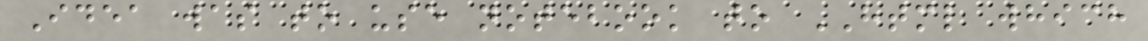Idea was to use notebook to HTML which
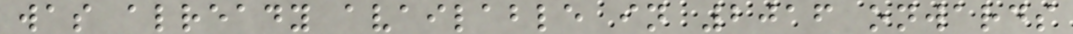was already available in 2016 onwards
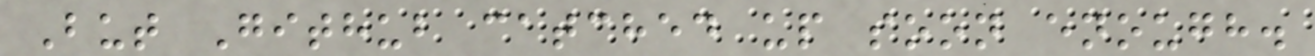But Github catched up soon enough.
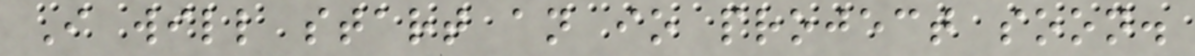I will start an io project soon.
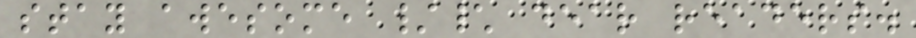stay awesome /\ dear readers.
